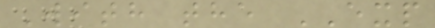With the EXP
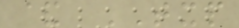& TXP
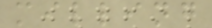milling
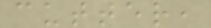cutter,
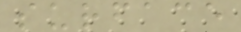surface
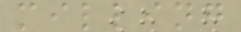milling
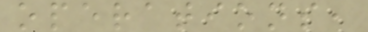operations,
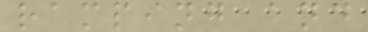ramping and
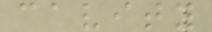cavity
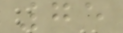75
